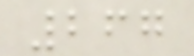267
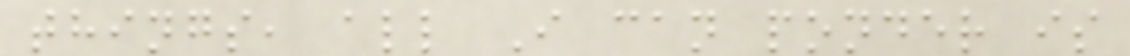things, all I can ponder is
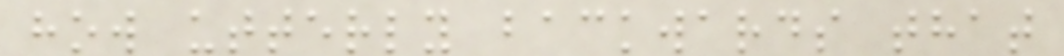how utterly backwards that
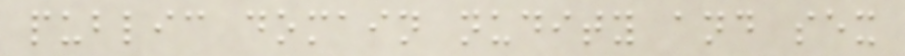public domain nudity and sex
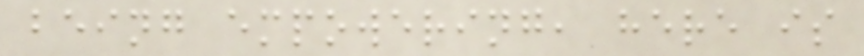being empowering, here is
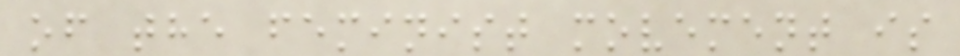of the feminist movement is
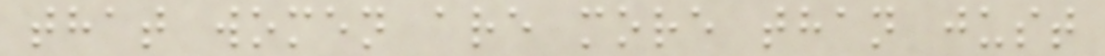that women are more than just
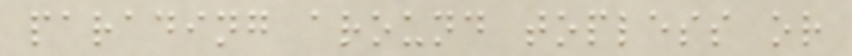parading around topless or
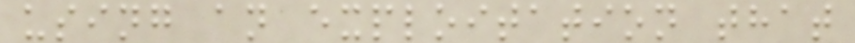using an exploitation that
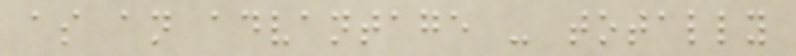as an advantage - totally
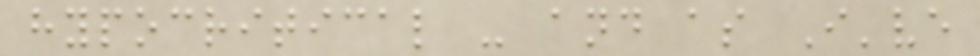hypocritical - and as I've
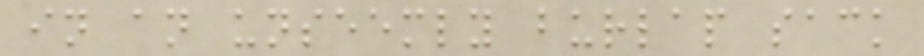in an unseemly burlap sack
